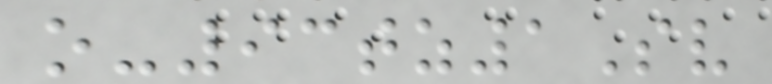o-93tz1Sv
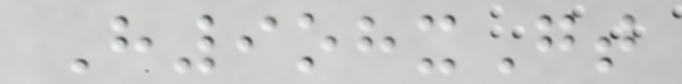H9ohxGt
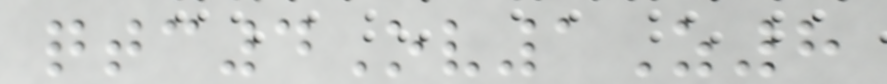qtc4Ov1Z8
